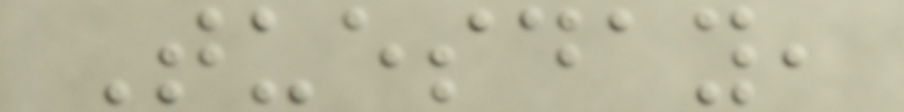Tuesday,
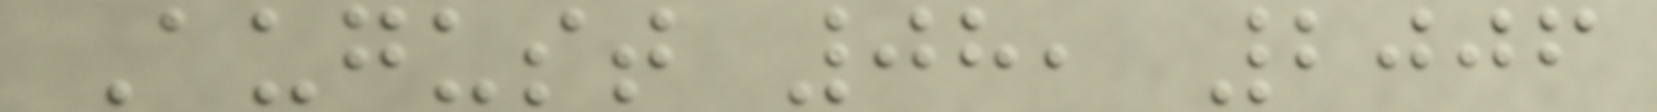August 08, 2006
